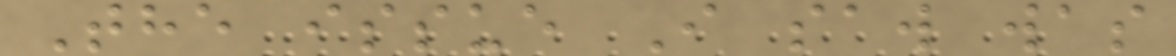The issue I saw was
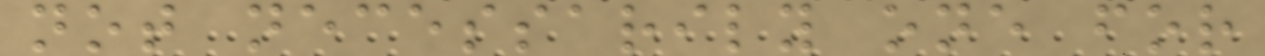not necessarily one for
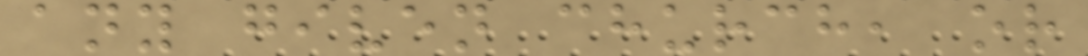any given church, or
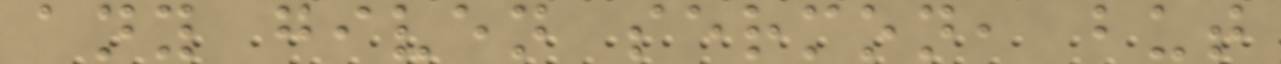any given sermon, but
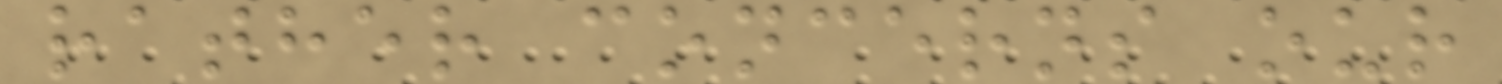rather concerns our
